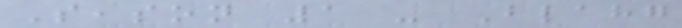Season 1 - Blahg
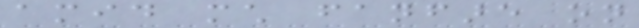amid much fanfare on
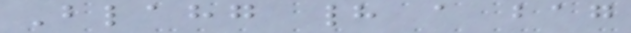Blahg had a bag
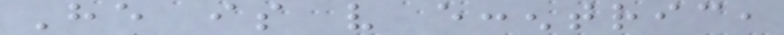He is very eccentric,
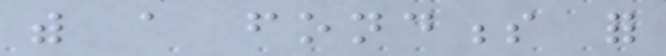with a fondness for
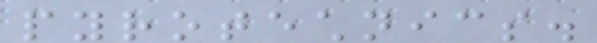pyrotechnics.
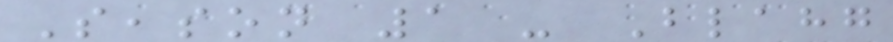Season 1 - Blahg
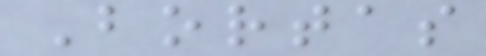Bortas
